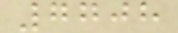7708
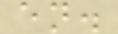en.
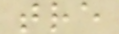tre
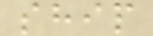ship
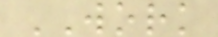WORK
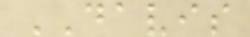DAVIS
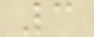3
